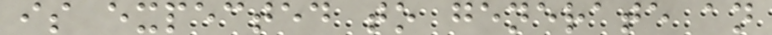is expected to generate an
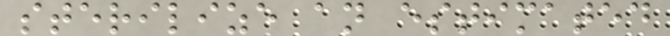sterilize an estimated
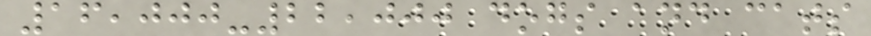16,000-22,000 dogs and cats
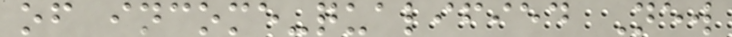of income-qualified New
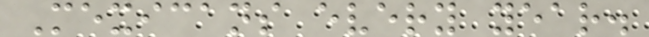Mexicans every year.
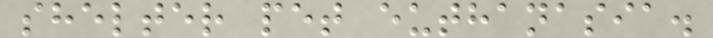shelter pet euthanasia.
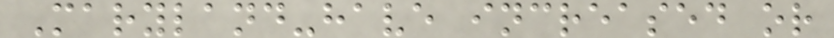Maryland-have increased or
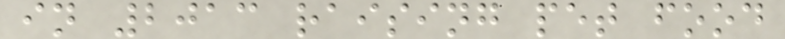in 2013 raising pet food
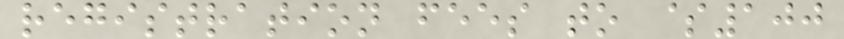registration fees to $100
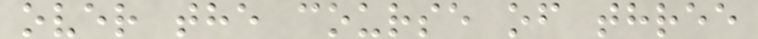over the course of three
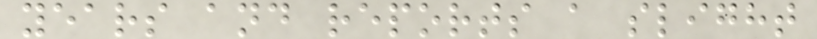years and reports a slight
